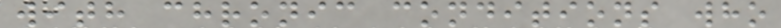with chronic conditions who
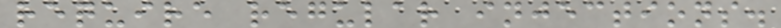require regular injections.
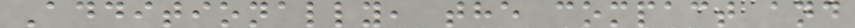Additionally, the compact and
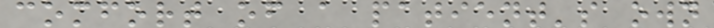comfort of a patient's own
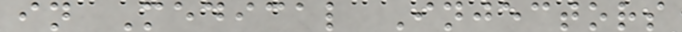in Medical Injectors
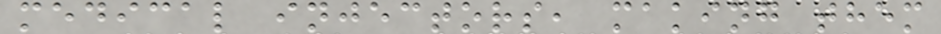medical injectors, making them
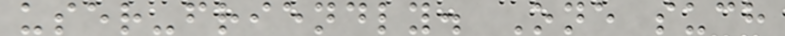user-friendly. One such
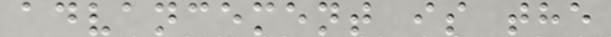advancement is the
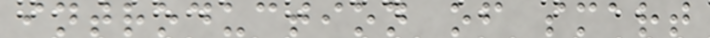introduction of smart
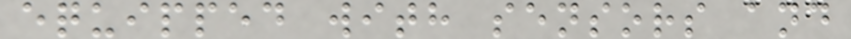equipped with sensors and
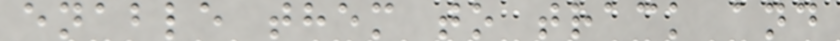enable them to track and
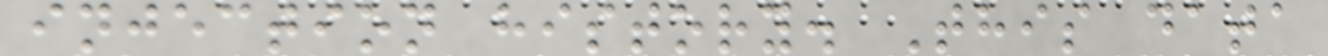injection history. This data
